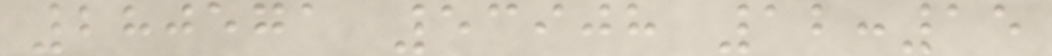280571 53908 12:15
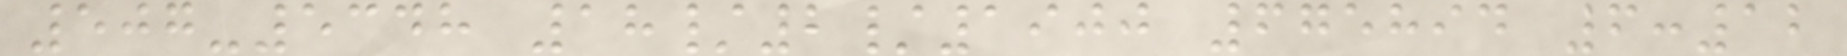507-5348 18/2/1900 675894 6:12
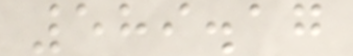589.17
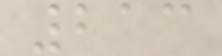213
